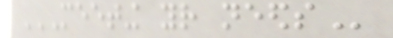MEETING YOUR NEEDS
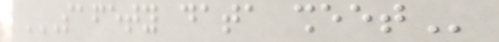SAFETY DATA SHEET
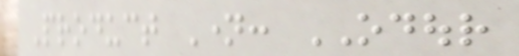Product Name: ODOUR
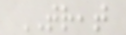TREAT
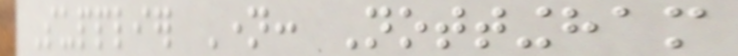Supplier Name: Nottingham
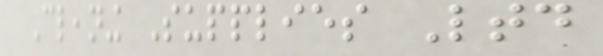Cleaning Supplies Ltd
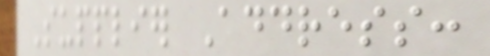Supplier Address:
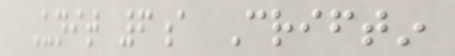Unit 6a Criftin
